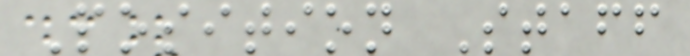Position Staff
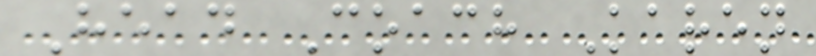Head Coach Karen
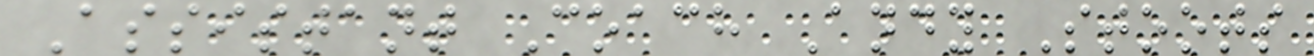Assistant Coach Andy Stoots
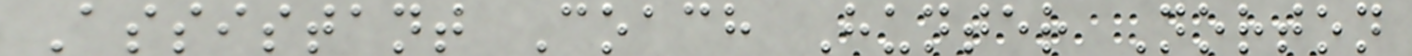Assistant Coach Hunter Norton
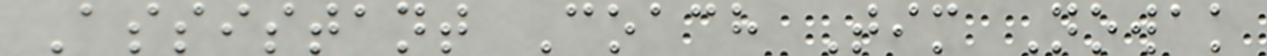Assistant Coach Tim Nowak
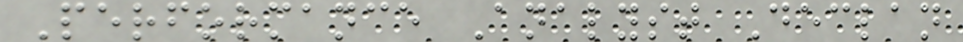Performance Analyst Declan
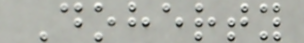Doherty
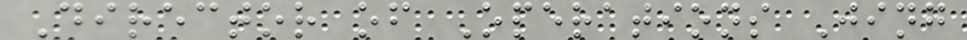Director of Operations Jing
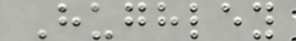Hughley
